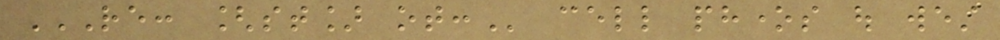RE: [ST] OT: cell phones out west
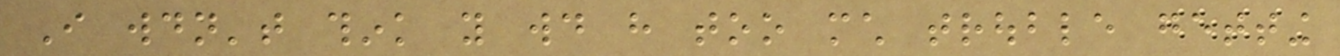I wouldn't think you would have too much trouble getting
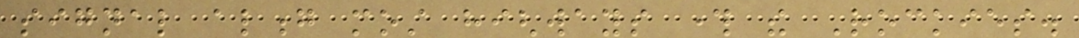signal along most highways through the Rockies.
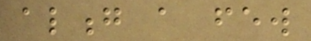along a few
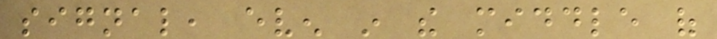signal, even in the middle of
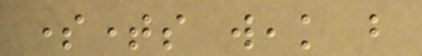sometimes weak but
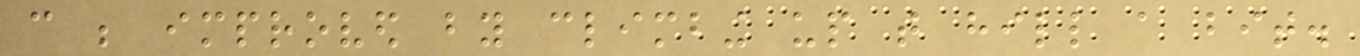can be improved by climbing up that hill a bit.
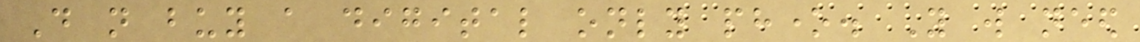Do not buy a digital only phone. You will need
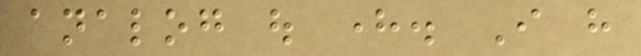analog out here. I have
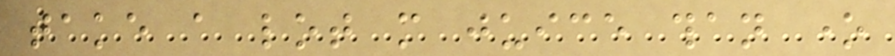take a lot more juice than one
